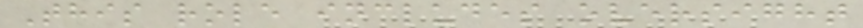This role includes oversight
